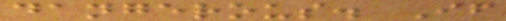dangerous. If
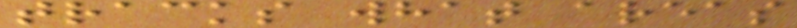tracks what areas
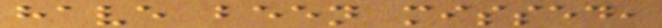have been missed,
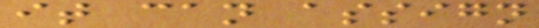it can assign
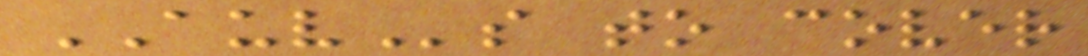AUVs to cover
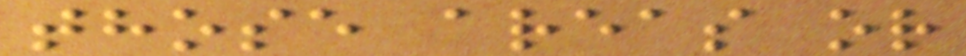those areas or
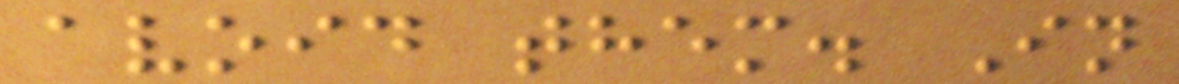avoid them. In
